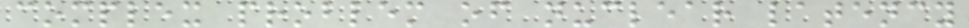complex problem of nuclear latency
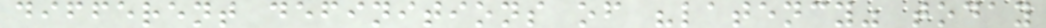different definitions of "latency" today
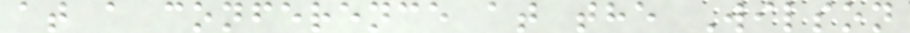at a conference at the Wilson
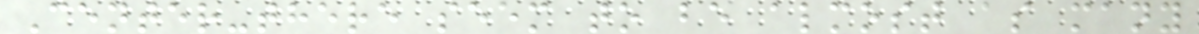Center-there seem to be almost as many
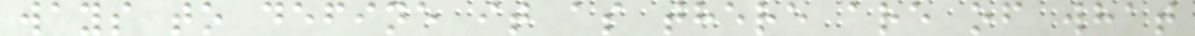ways to define it as there are of what
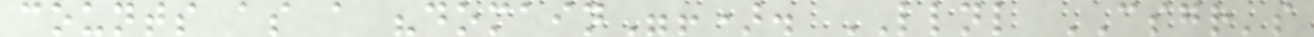counts as a "domain"!). LLNL CSGR's
